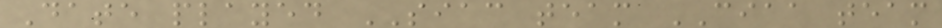Date played SIAC team CIAA team
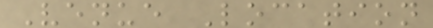Venue Location
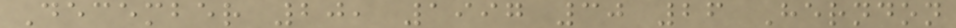December 20, 1997 30 26 Herndon
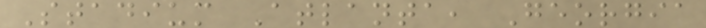Stadium Atlanta, Georgia
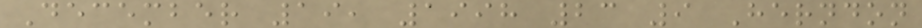December 19, 1998 23 9 Herndon
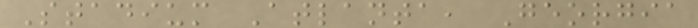Stadium Atlanta, Georgia
